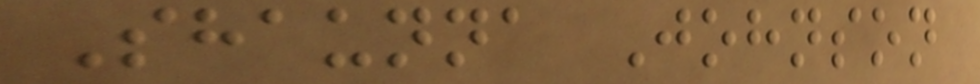Shaunna Johnson
